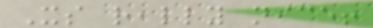Its really nice!
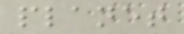planet
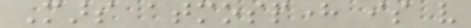Mars atmosphere is very
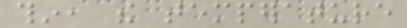thin, the temperature
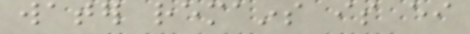water remains is either
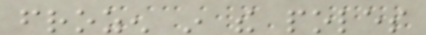frozen in the poles
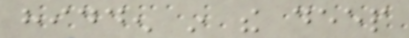hidden in the deep
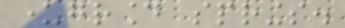underground springs.
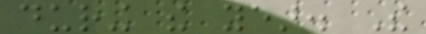during the year. The
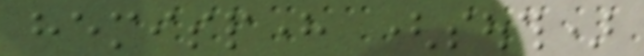hemisphere (south)
